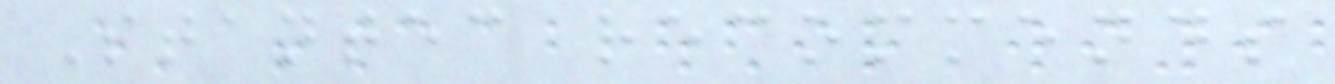Stantec recommends
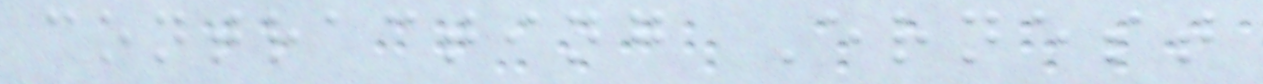contracting Ernest
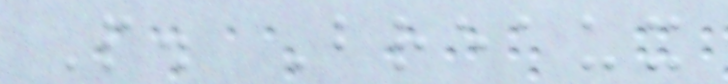P. Breaux
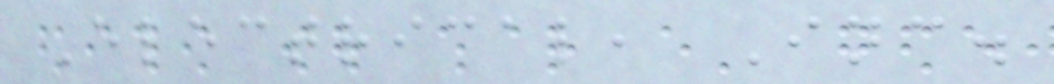Electrical, Inc.
